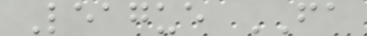League FA
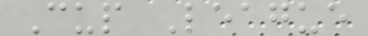Cup League
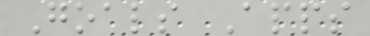Goals Apps
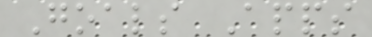Goals Apps
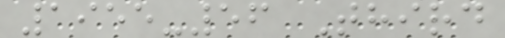1955-56 Third
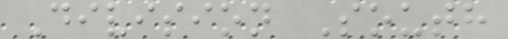Division South
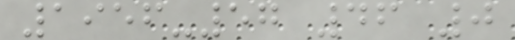1956-57 46 0
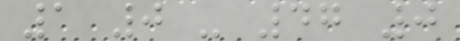1 0 - 47 0
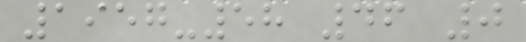1957-58 46 0
